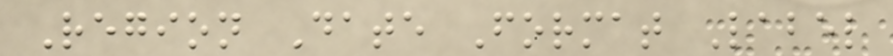Region Date Format Label
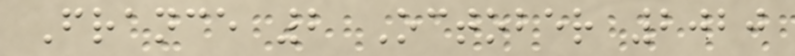France 2 October 2020
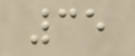35
